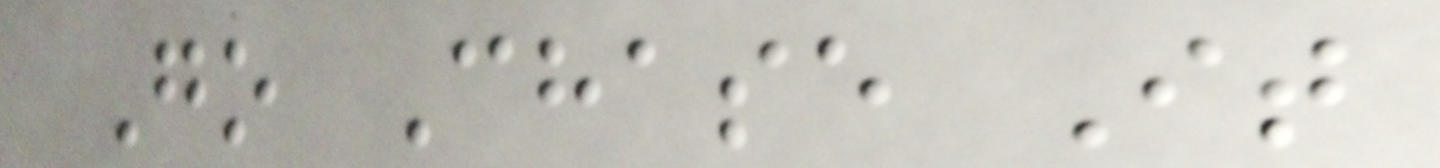Go Chase It
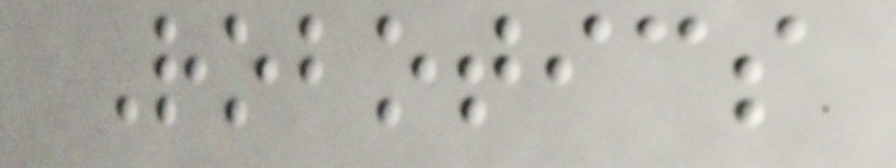Robotics
